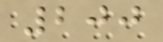200
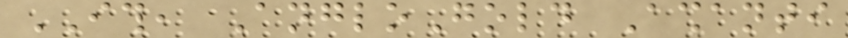ITH, AngloGold Ashanti
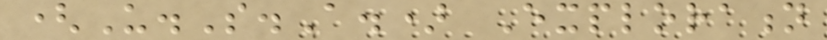(U.S.A.) Exploration
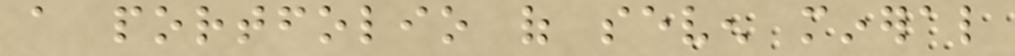a portfolio of seven mineral
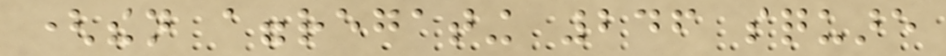(then aggregating 246 square
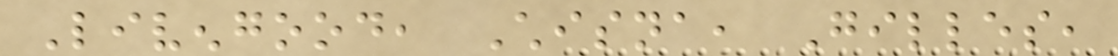Livengood, Chisna, Gilles,
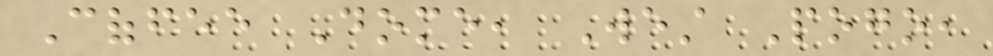Coffee Dome, West Pogo,
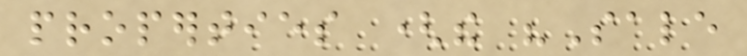properties (the "Sale
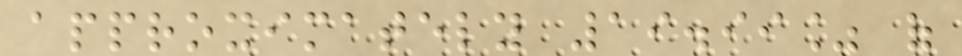approximately 19.99% of
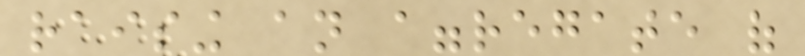raising an aggregate of
